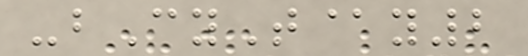-bCyT@y2
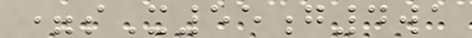=sX55g4wa
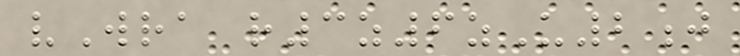vWra r3z6zU2j
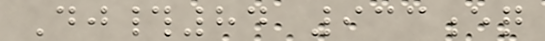Dj#84 933eq
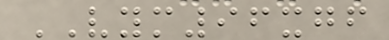VYM96xgf
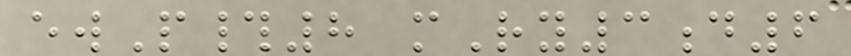ewP#8 mRy3d6
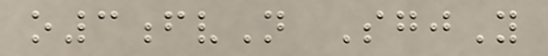o3fvN SgjY
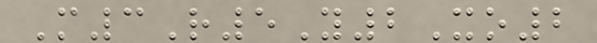M3R5Y2Xo2
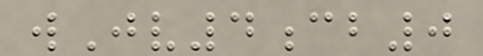wJv4cb0
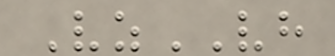VzVH
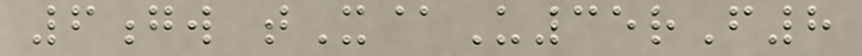6gw tX@U35rF8
